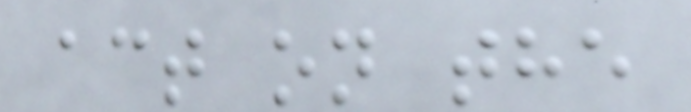act on the
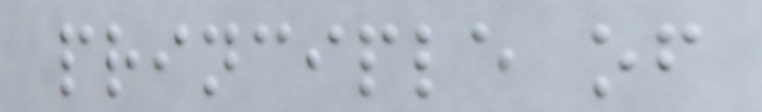principle of
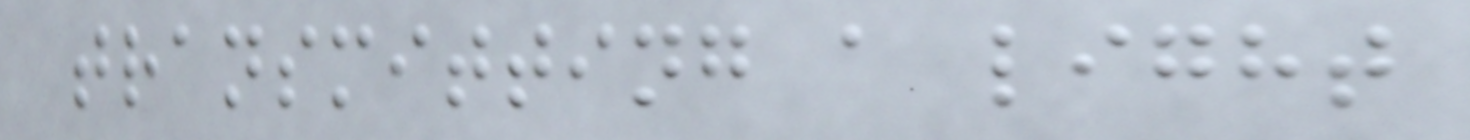transmitting a light
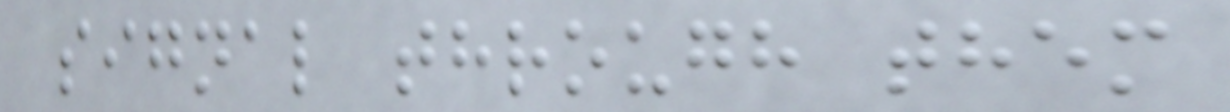signal through them
